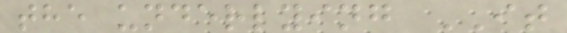the underlying IT
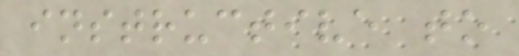instructive to
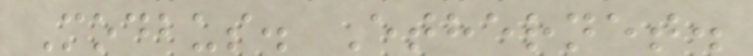Modbus. Ethernet.
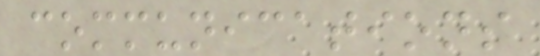communications
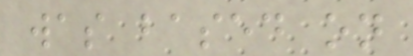was based on
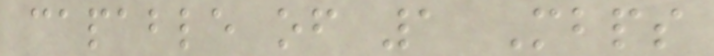capable of 1 Mbps
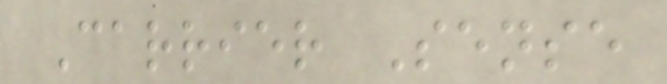Carrier Sense
